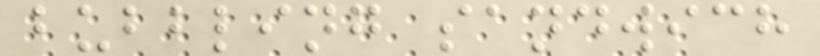bubbling sandwich
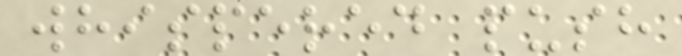whispered push
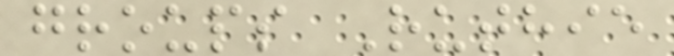groups Ruthie
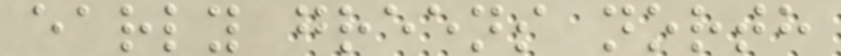early greens north
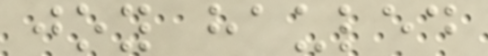joy hauled
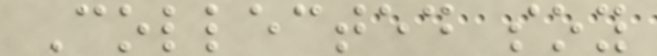Collected soy
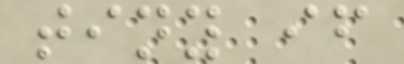tiny if
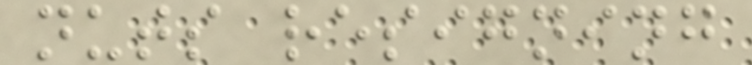nuts resigning
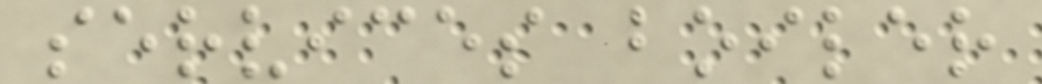services boiler
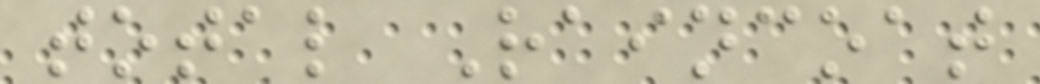total Raincoat
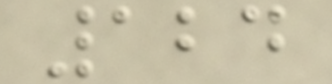124
